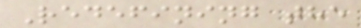Redefining the
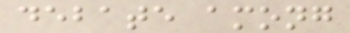debate among
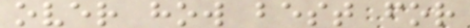over how best for
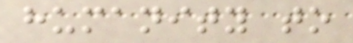humanity to
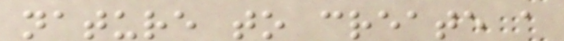nature to create a
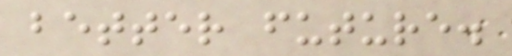better future.
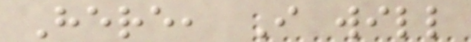Here, I will
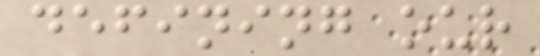defining our
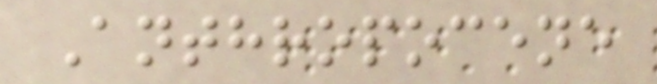Anthropocene
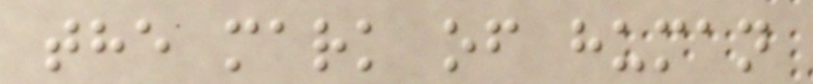the mark of human
